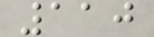110
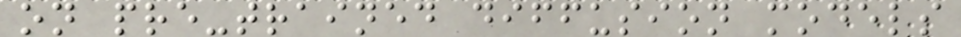on pre-trained diffusion models
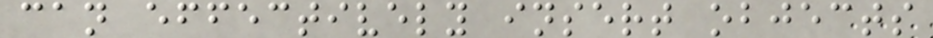can effectively insert objects
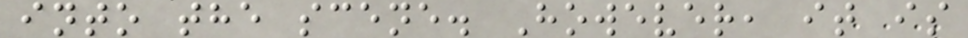into the scene. However, it is
